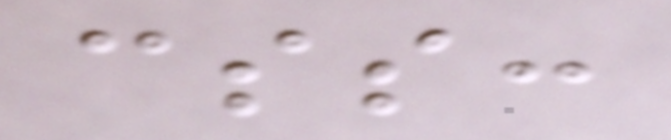css:
